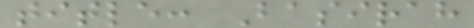title: Basirah
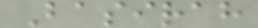Basirah
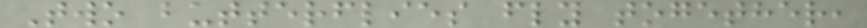Two butterflies fly together,
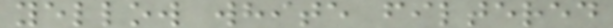yellow white filtered
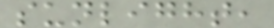sunlight,
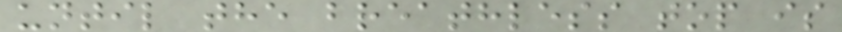until the breathless top is
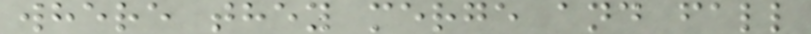where they merge and fall
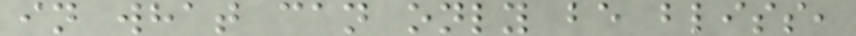in what can only be bliss,
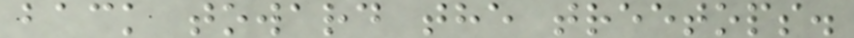back toward the treetops.
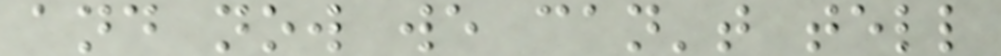and now we can't tell
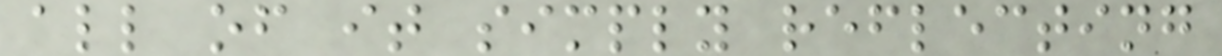all of it simply reflecting
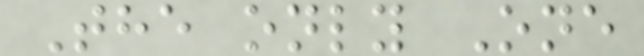The only One
